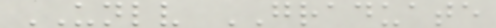UNLV GRADUATE
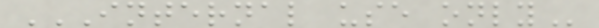INTERNAL USE ONLY
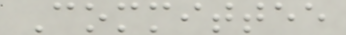Committee
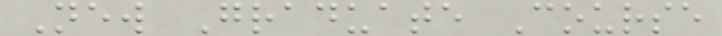New Graduate Course
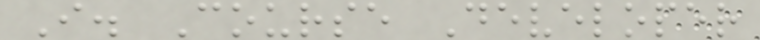I. Course Developer
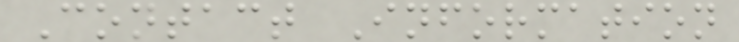Contact Information
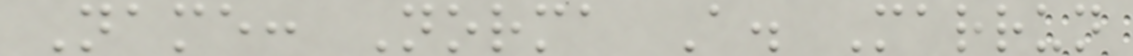Name: Norma A. Marrun
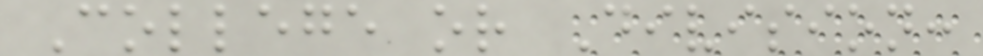College or Division:
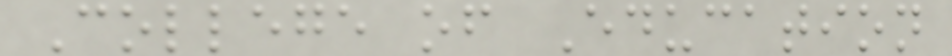College of Education
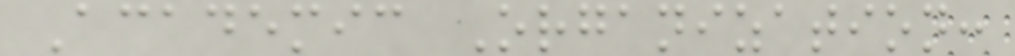Academic Organization:
